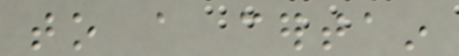to a certain
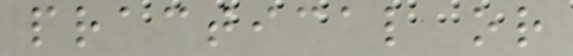practical or
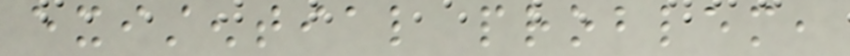existential problem,
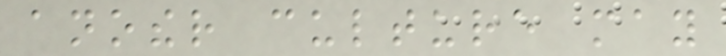another culture may
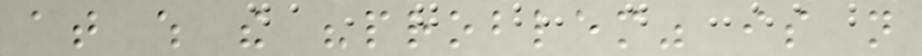at which the "problem" is not
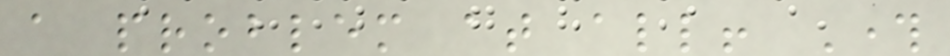a problem at all! Through
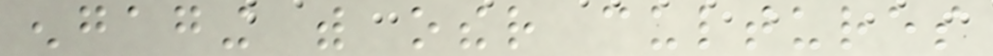engaging with other cultures
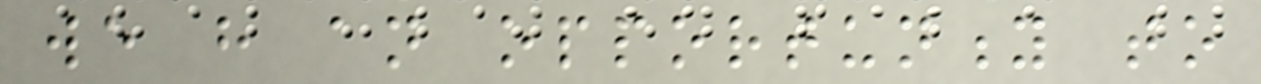we have an opportunity to
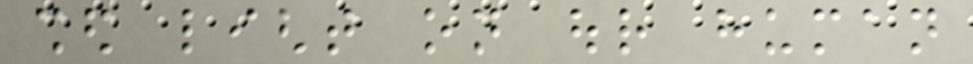shed light on our human
